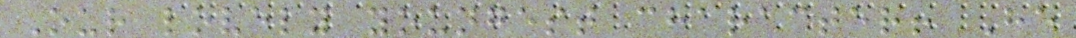Our lovely youngest character! He
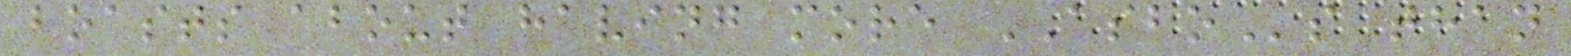boasts about having more ASBOs than
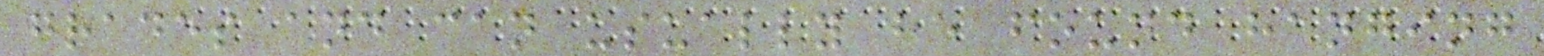grades and can usually be found hanging
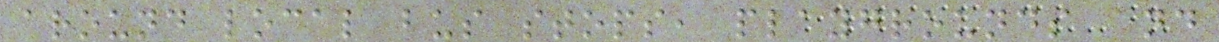around local bus stops, playgrounds and
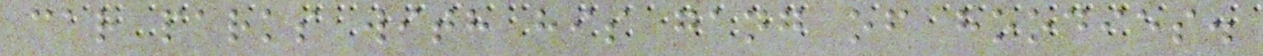car parks with his gang of hoodies.
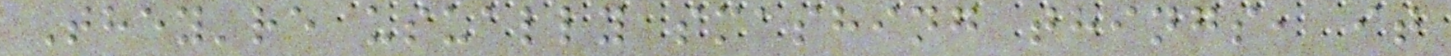They're usually smashing things, it
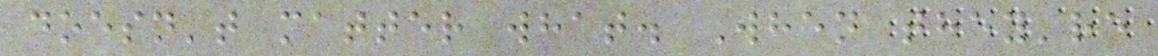doesn't matter what. When they're
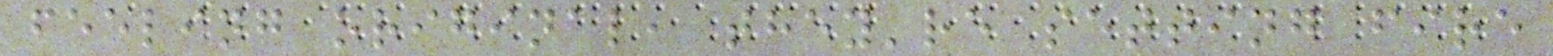feeling original, they're setting fire
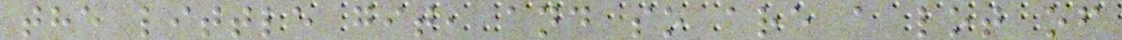the little git, and so are a lot of
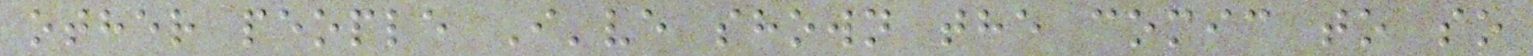other people I've shown the comic to so
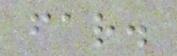far.
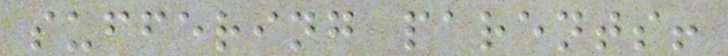suffering parents!
